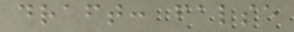draft: false
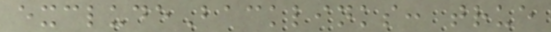excludeBacklinks: true
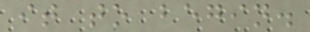it to begin.
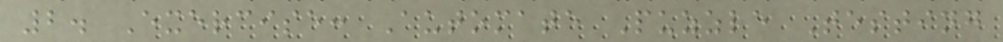2. Exercise: Automate Puzzle Testing
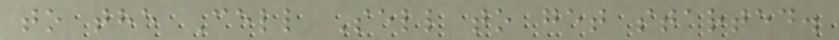to the Cell Sell to get started.
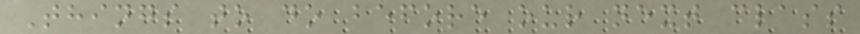Things to do before our next class
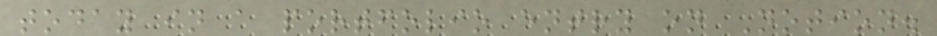today in a portfolio entry on Notion.
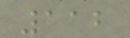112
